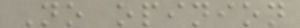No opinion
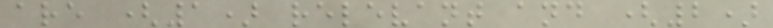are (1) relevant and (2)
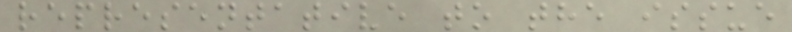representative to the issue
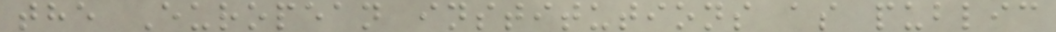the European institutions as public
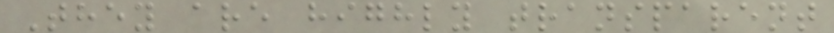They are highly transparent
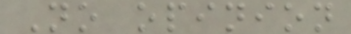No opinion
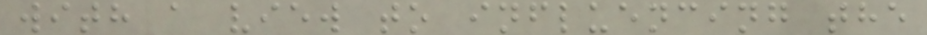with a view to influencing the
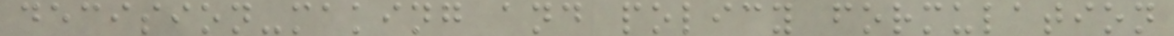decision-making and policy formulation
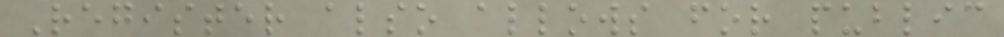Register also allows for public
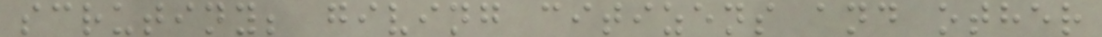scrutiny; giving citizens and other
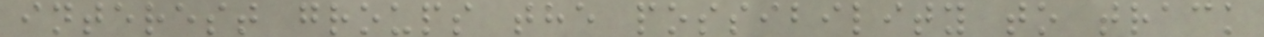interest groups the possibility to track
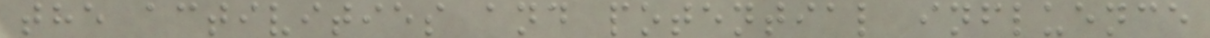the activities and potential influence
